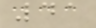41
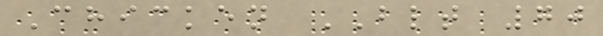Chicken BLT 70
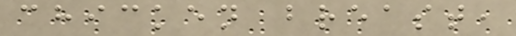chicken breast,
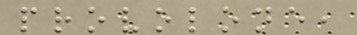provolone,
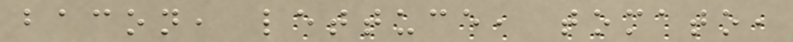bacon, lettuce, tomato,
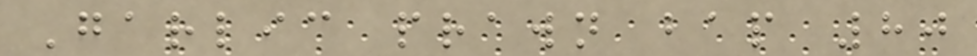Garlic prawn bap 80
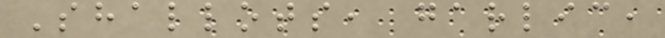Shallots, garlic,
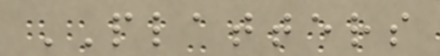PLATTERS
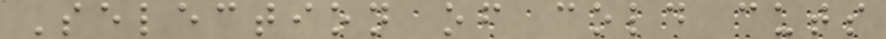Selection of cold cuts
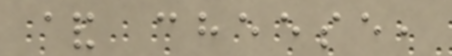& cheese,
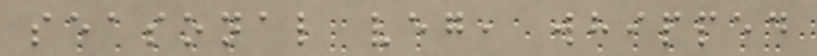seasonal veg, whipped
